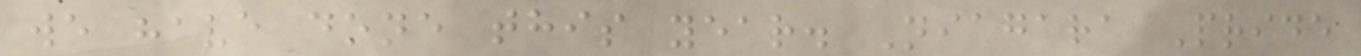we have done this year. Niagara Pride
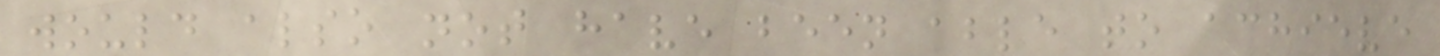would also not have been able to achieve
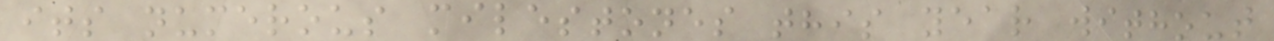its numerous milestones this year without
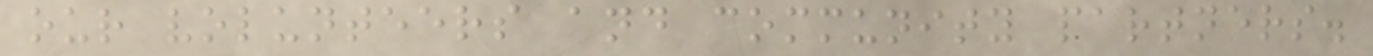our volunteers and community partners.
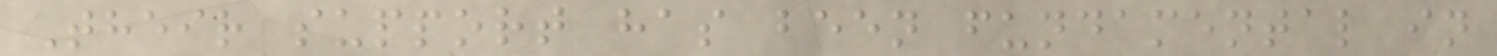Their support has been fundamental in
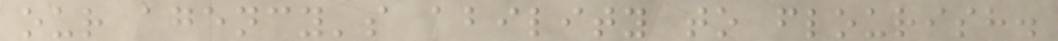our agency's ability to flourish.
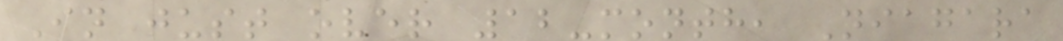In just over 12-month, Niagara
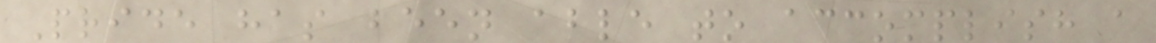Pride has been able to accomplish a
